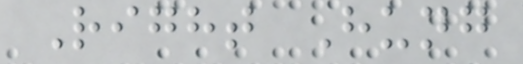Right Hung
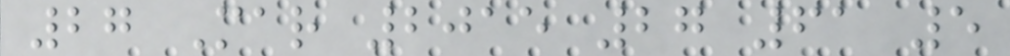27 Mar 2015 27 61 5
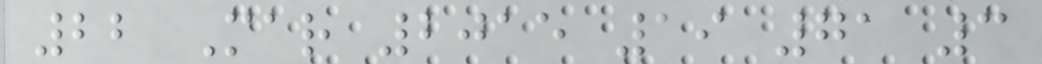22 Mar 2015 19 71 3
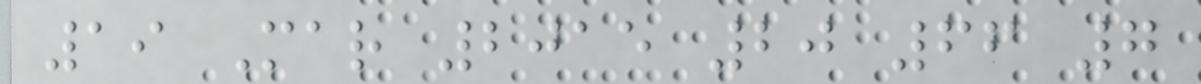19 Mar 2015 20 66 7
